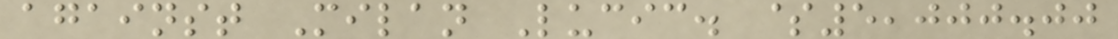against Milan Lucic. $5,000.00
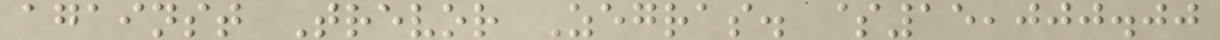against Trevor Zegras. $15,000.00
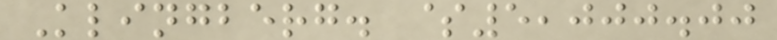Klingberg. $5,000.00
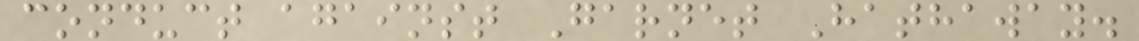conduct against Garnet Hathaway.
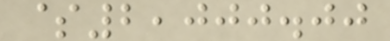$2,000.00
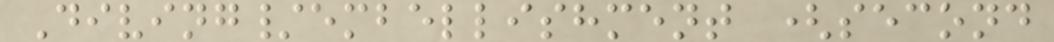Diving/embellishment (second
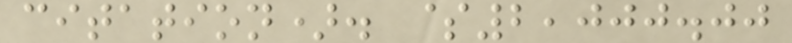citation). $2,000.00
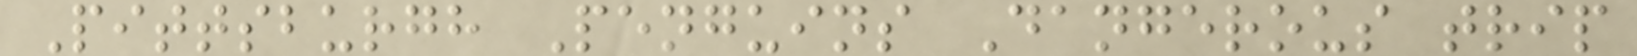Pittsburgh Penguins Dangerous trip
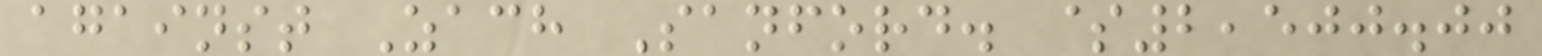against Zach Sanford. $2,500.00
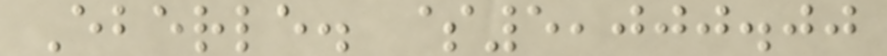Eberle. $5,000.00
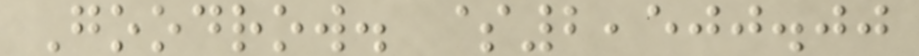Goodrow. $2,500.00
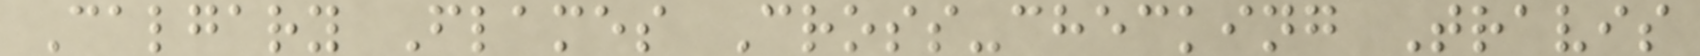Calgary Flames Cross-checking Travis
